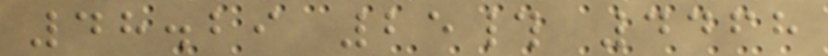48.29 25# 4468
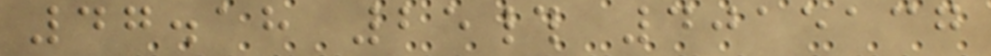47.18 25# 4015137
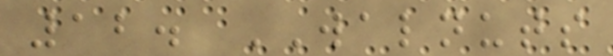12. WALNUTS
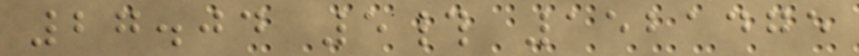27.04 5# 1521475
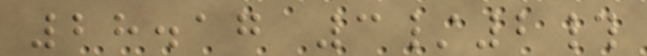28.17 3/2#
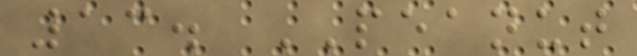13. PEANUT
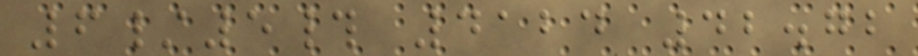6/5# 4124 42.72
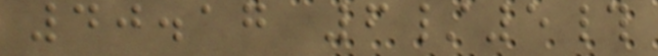40.17 6/5#
